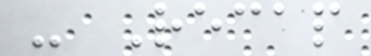- Recap
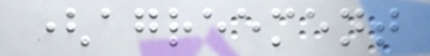(agreement
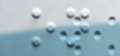on
